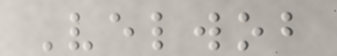Velwob
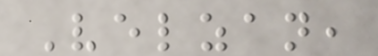Velzan,
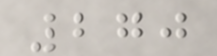270
